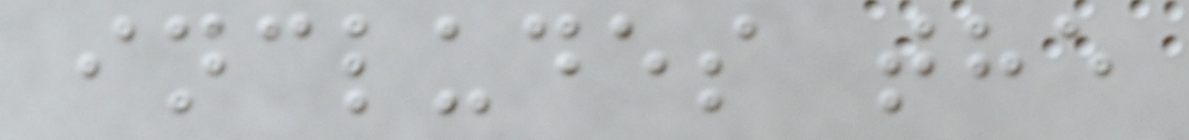includes the
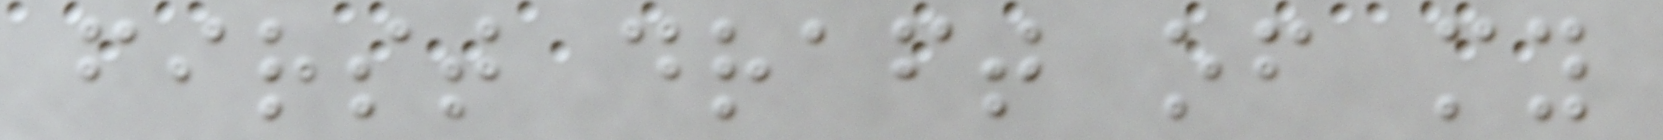first draft of my
